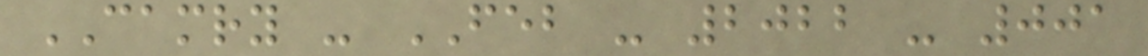CAMRY - FEB - 2022 - 001
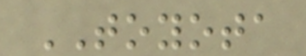TOYOTA
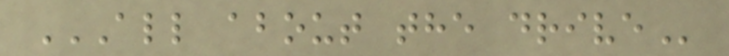ALL ABOUT THE DRIVE
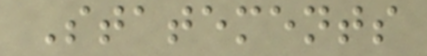Statements
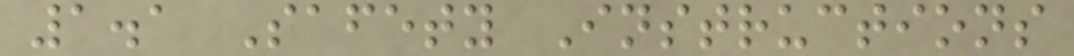1.1 Safety Instructions
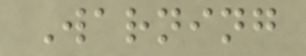Warning
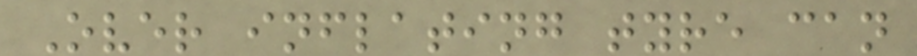Over inflating tyre can
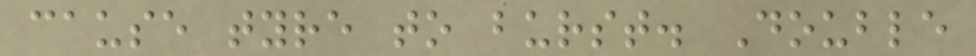cause tyre to burst. Double
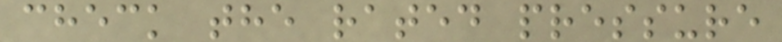check the rated pressure
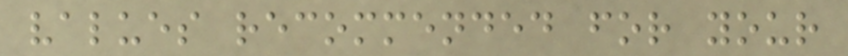values recommended for your
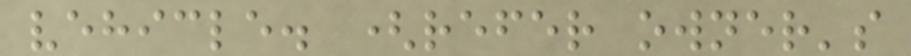vehicle. (refer owner's
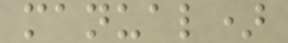manual)
